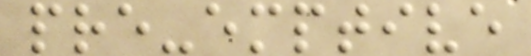pre-emptive
